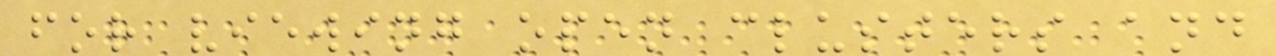for viewing open clusters and
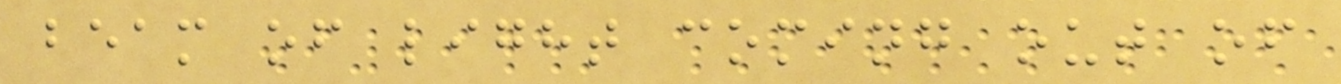beam of light coming out of
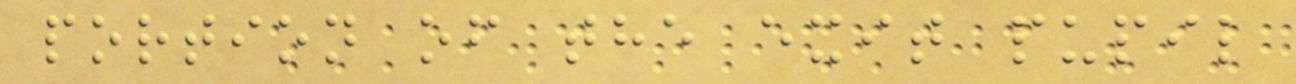portion of the exit pupil
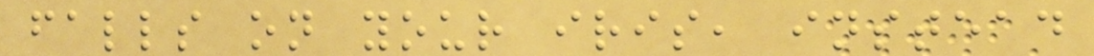falls on your iris, instead
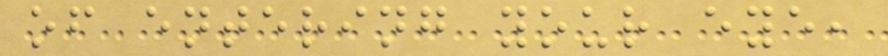of entering your eye,
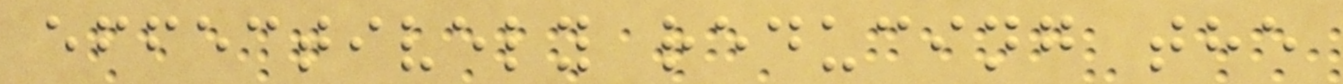effectively reducing the
